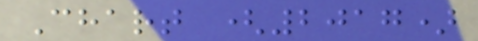Chart (2017)
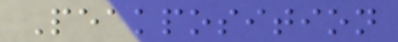Peakposition
